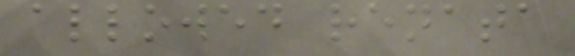allowed renata
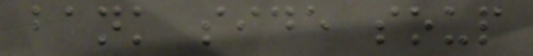bank side soup
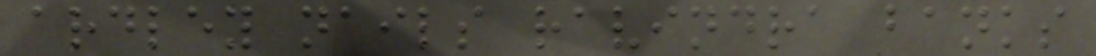ardley nails ravindra banks
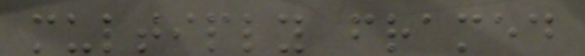multiply framed
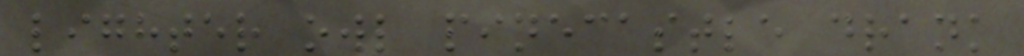lighter owl pinecastle drank
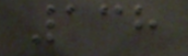138
